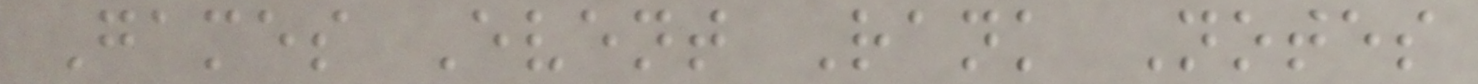Games Event Rank Notes
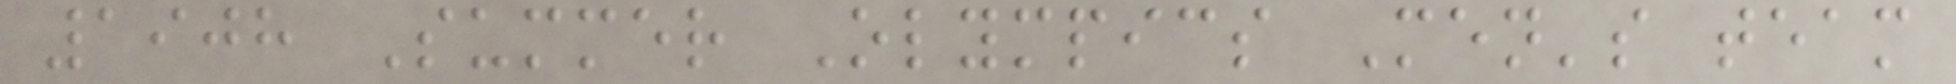1908 Summer Olympics Men's team
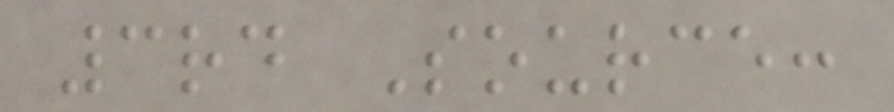3rd Source:
